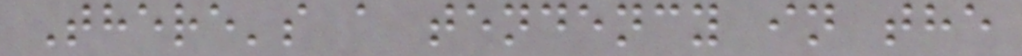There's a tendency in the
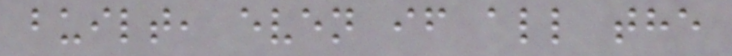built, even if all the
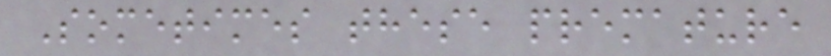Sometimes these premature
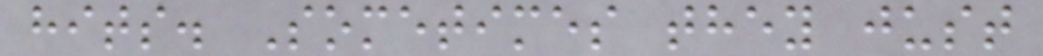hits. Sometimes they just
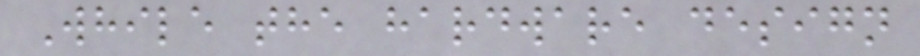While the hardware design
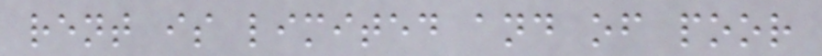rent is limited and of poor
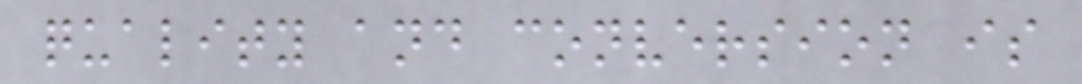quality and conversion is
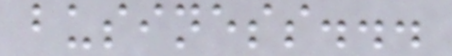business...
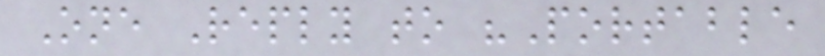One Reply to "Portable
